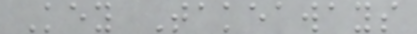Key Takeaways
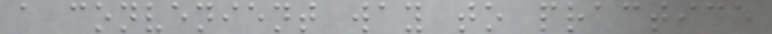a convenient way to practice
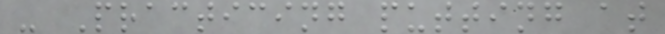- Practicing putting at
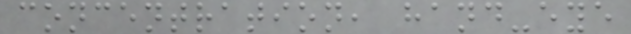concentration, hand-eye
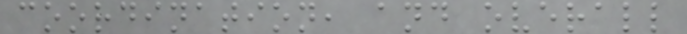coordination, and overall
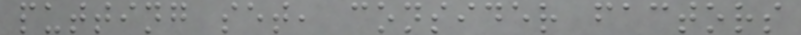putting set, consider factors
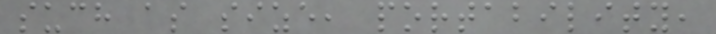such as size, portability,
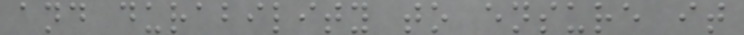and durability to ensure it
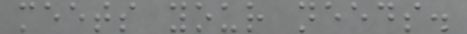meets your needs.
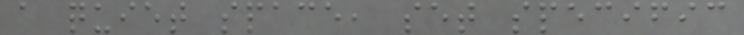a quiet space, set specific
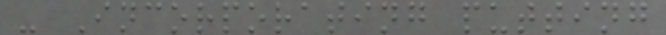- Incorporating putting
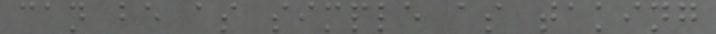can be as simple as taking
